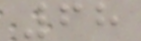68
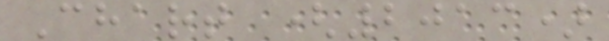Chart (2013)
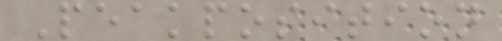Peakposition
